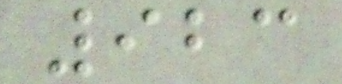923
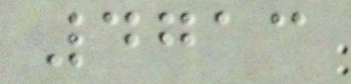4713
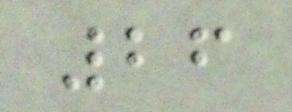26
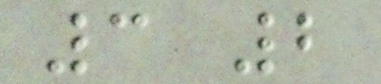3 2
